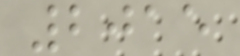2015
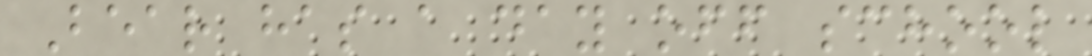Bear has a day off school
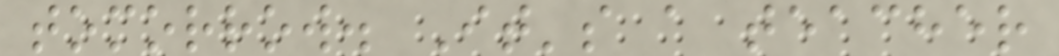tomorrow. It's a teacher
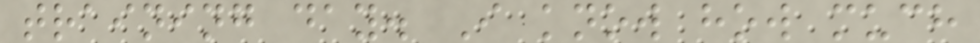training day. I know how much
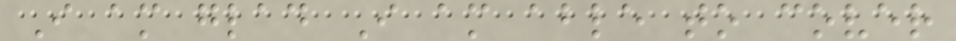I am glad I am able to cover
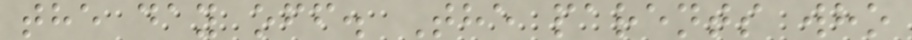the day off. The parents who
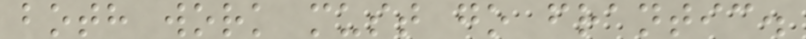both work must go frantic.
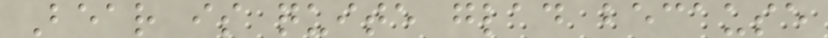Bear is quite glad because
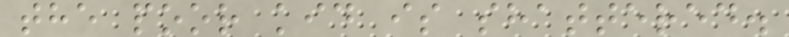the poor kid is shattered.
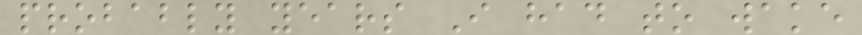probably years I had to wake
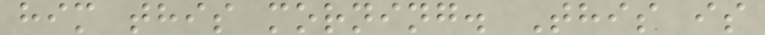him this morning. This is
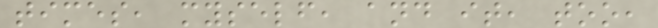times, myself, and it, too,
